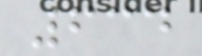634
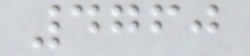4760
